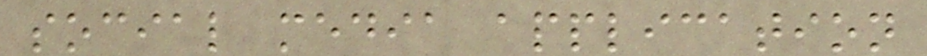social media application
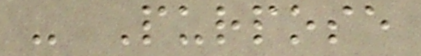- Purpose
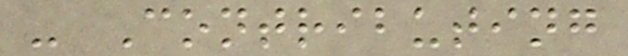- Contributing
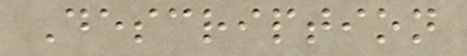Description
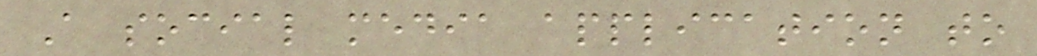A social media application to
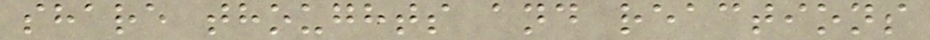share thoughts and reactions
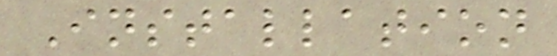Installation
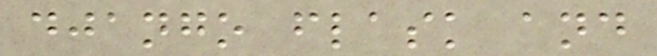django flask and
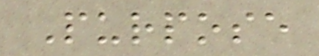Purpose
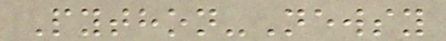Python-Newsy
